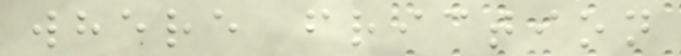where friction
